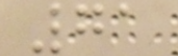71
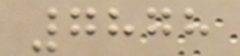7878
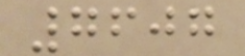7607
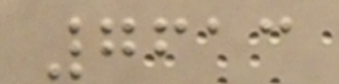7613
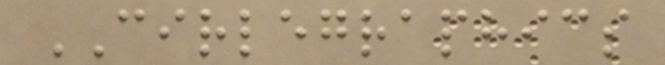CIRLEGRAPHICS
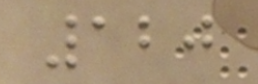120
